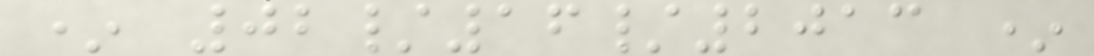* 02/16/2013 *
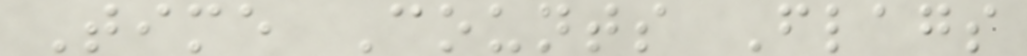Time Counts Flags
